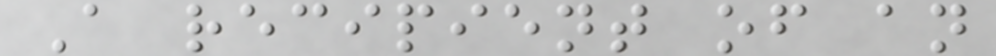A recipient of an
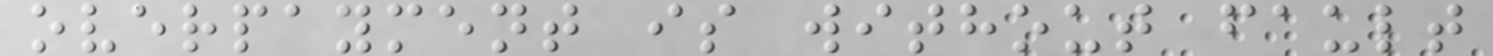overpayment is without fault
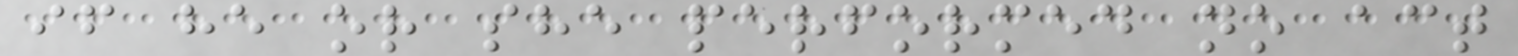if he or she performed no act
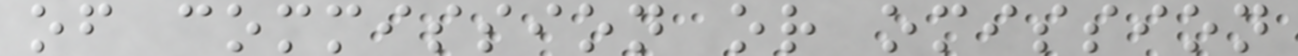of commission or omission
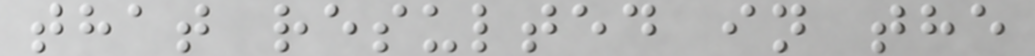that resulted in the
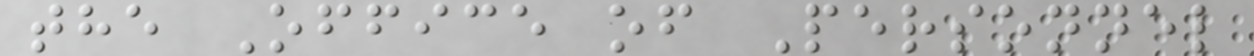the Office of Personnel
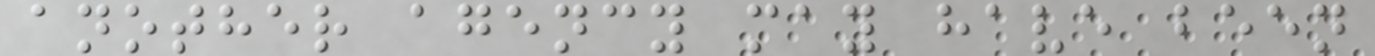another agency may have been
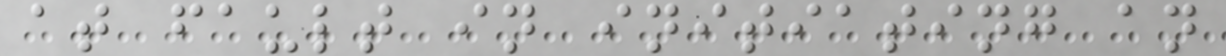at fault in initiating an
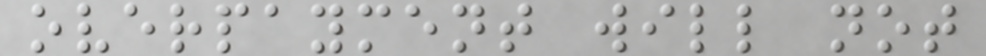overpayment will not
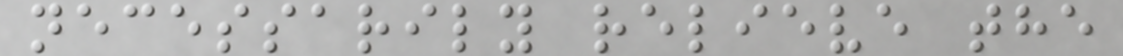necessarily relieve the
